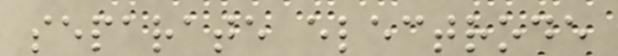separate electrode
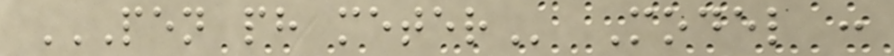PEN PH METER Model :
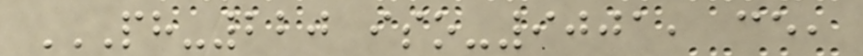PH-220 ISO-9001, CE,
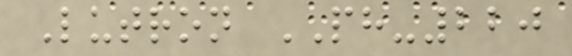Lutron PH-220
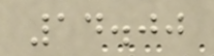14.00
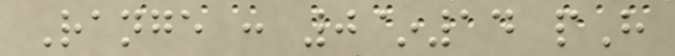Range : 0~14 pH
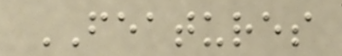FEATURES
